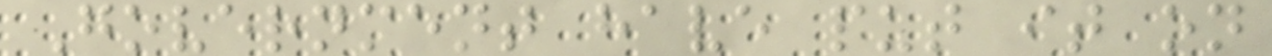Government have put it on
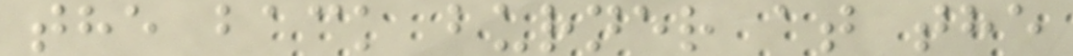the back burner at the
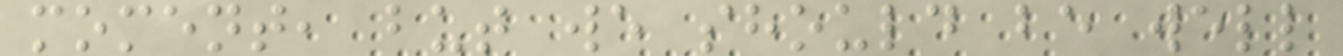moment, but we should be well
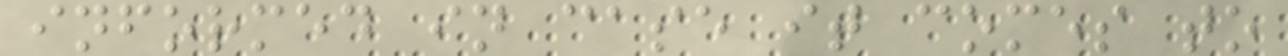informed in case it comes to
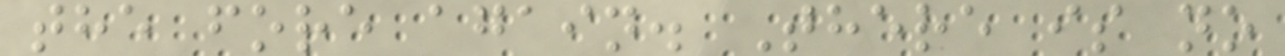the fore again. There is no
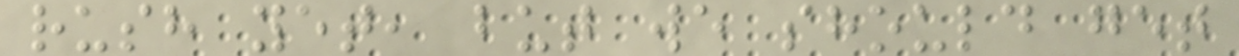rush yet, but we should get
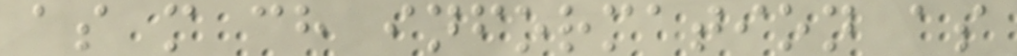as m ch information as
